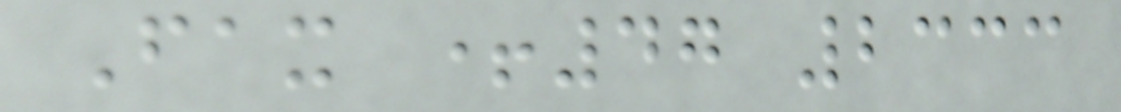Fax +47 2333
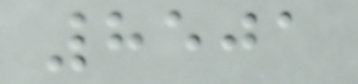8501
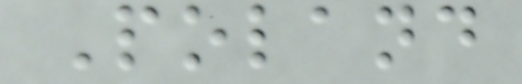Poland
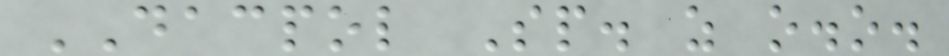DACPOL Sp. z o.o.
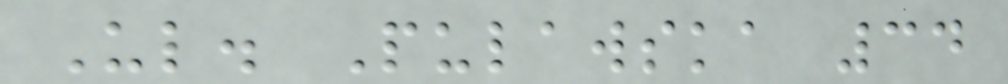Ul. Pulawska 34
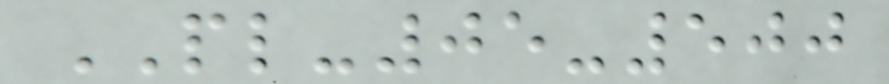PL-05-500
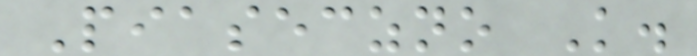Piaseczno K.
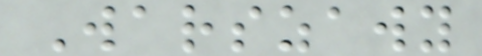Warszawy
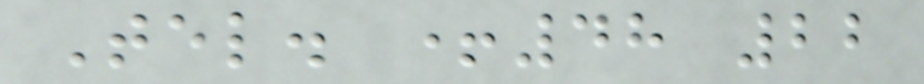Tel. +48 22
